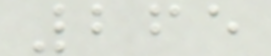265
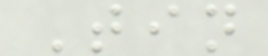Tin
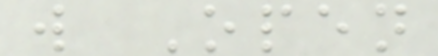w Open
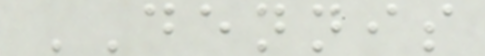DENNIS
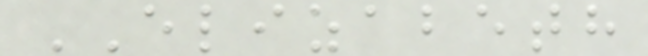ELIZABETH
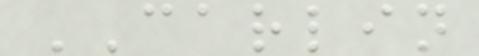CARLIN
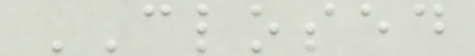CLOSED
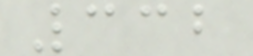332
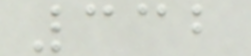332
